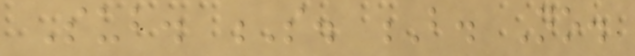Sub. S. B. No.
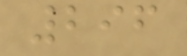296
